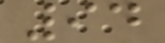94
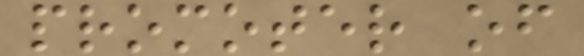promoter of
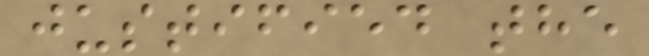justified the
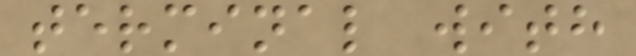terminal with
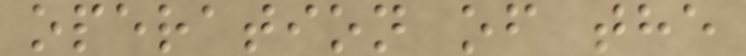operation of the
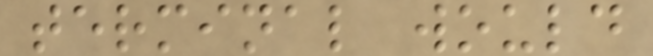terminal would
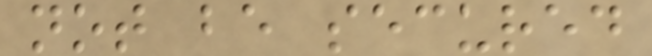not be secured
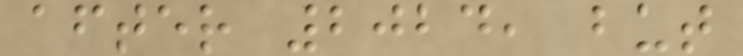after 2024, but
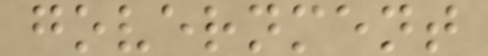government
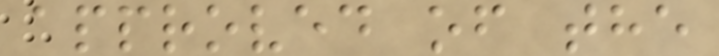approved of the
